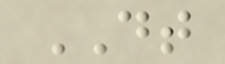DT
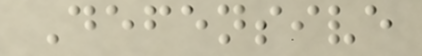Defensive
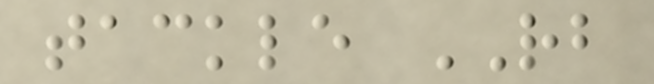tackle RB
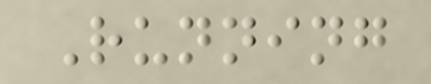Running
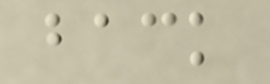back
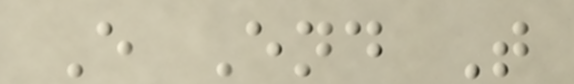E End T
